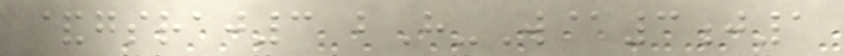&gsraj3 bH-W@3j1
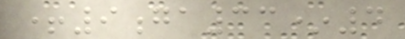+9ga33*4
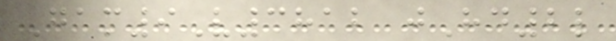Gam9V3812 jHd2l
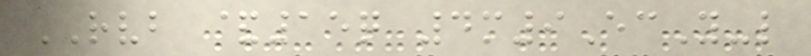RVB &15q 4m9EcY-l
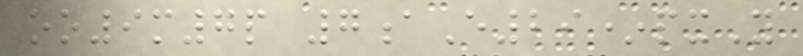oo9m7p 7aE29*pxY
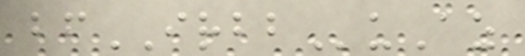bfIRBBuAz
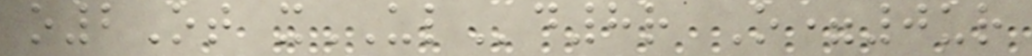o2Ot xULd8r O=0ur
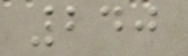240
